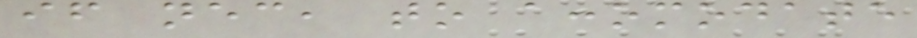if necessary, to accomodate
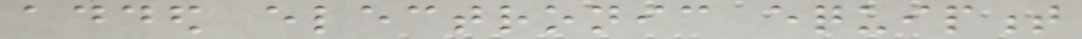added electronic equipment
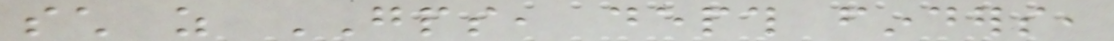such as GPS, depth finders,
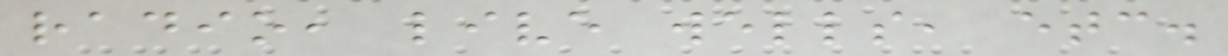radio, live wells, etc.
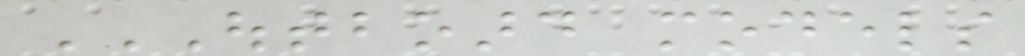OUTBOARD MODELS
